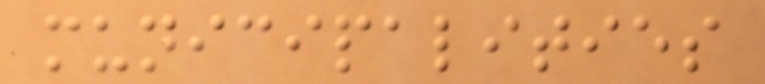municipalities
